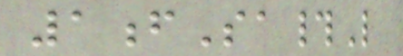1fSa#L
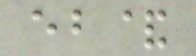eb&
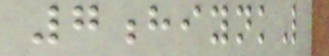7hiynkL
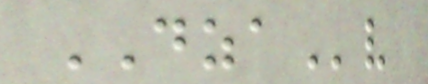DZAv
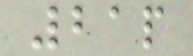21p
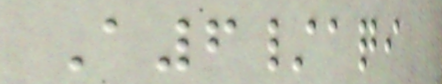A6/aqi
